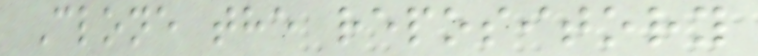Clone the repository
